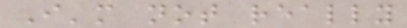I'm not really
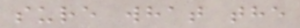sure what the
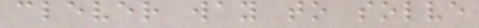clever way to solve
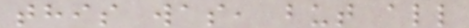this was, but all
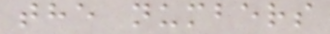the numbers
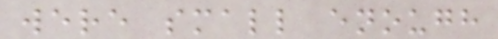were small enough
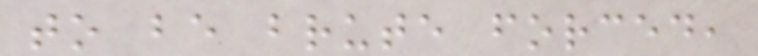to be brute forced,
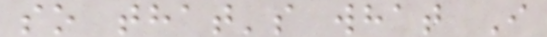so that's what I
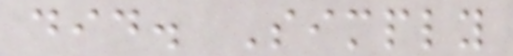did. Simply
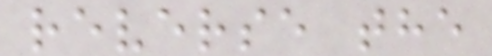reverse the
